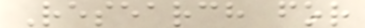Research for
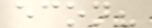econ?
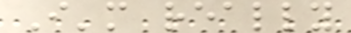I'm really
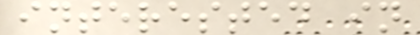interested in
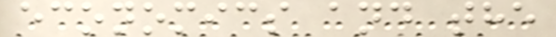economics and the
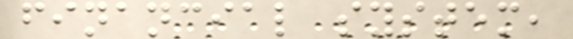financial system,
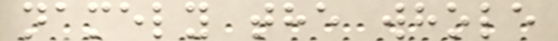namely the whole
